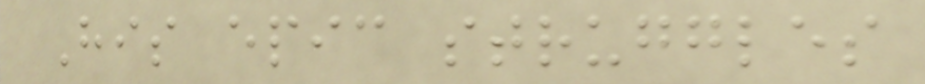His epic struggles
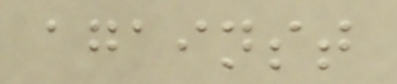against
